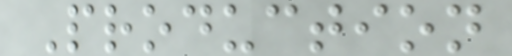Production
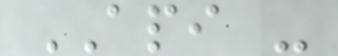API -
